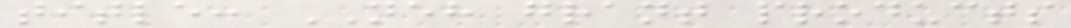title: NEH grant products
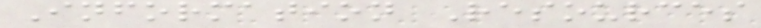Information Resources
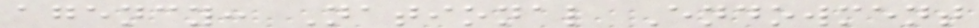agency: National Endowment
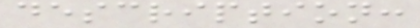description:
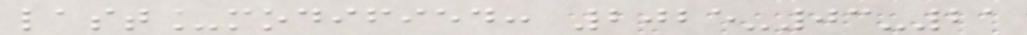last_modified: 2025-03-21
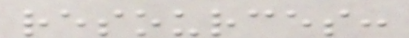resources:
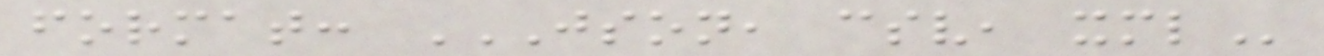format: JSON, CSV, XML
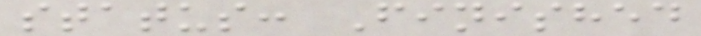status: Finished
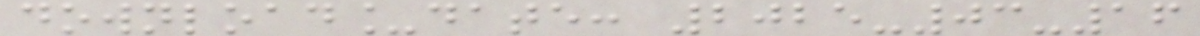download_date: 2025-03-16
